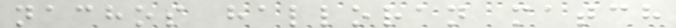nachos halloran match
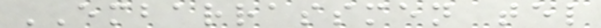EMBARRASSMEN tel
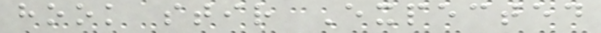hook stir Expected
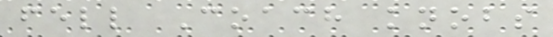fell Coach knobs
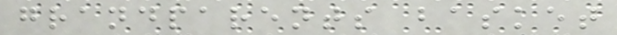grandparents basket
